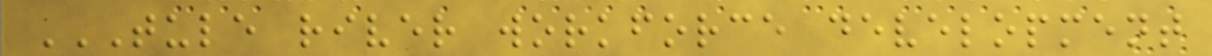TULE RIVER WORKFORCE DEVELOPMENT
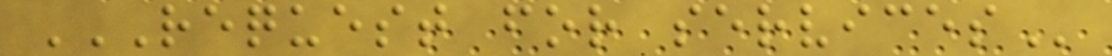REQUEST FOR SERVICES
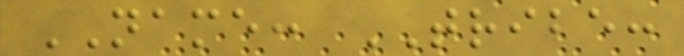NAME: TRIBE:
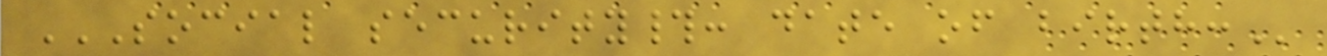SOCIAL SECURITY#: DATE OF BIRTH:
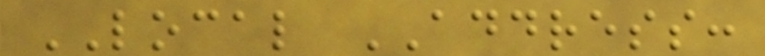LOCAL ADDRESS:
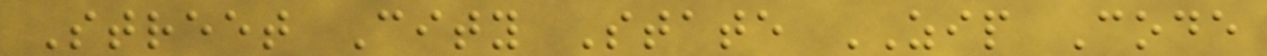Street City State ZIP Code
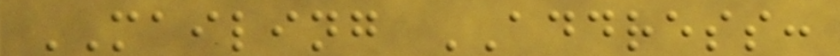MAILING ADDRESS:
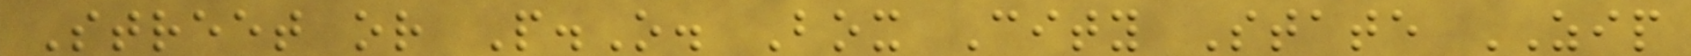Street or P.O. Box City State ZIP
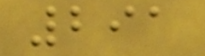291
